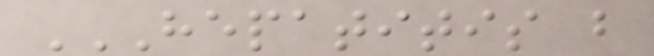HEPATITIS B
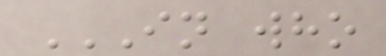IN WHO
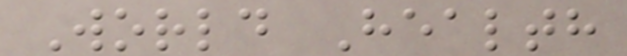World Health
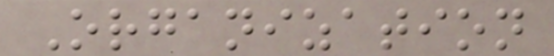Organization
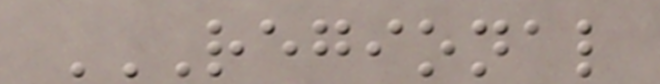REGIONAL
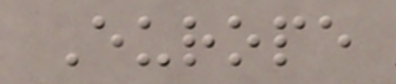Europe
